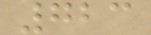723
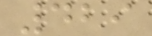429
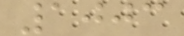1003
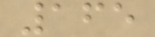165
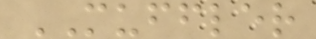MUFFLER
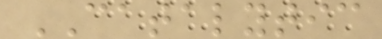CATALYTIC
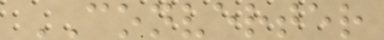CONVERTER
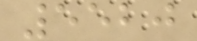5520
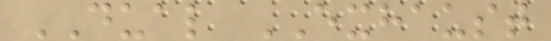DUAL EXHAUST
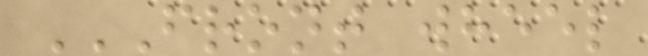FRONT WHEEL
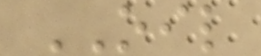OIL
